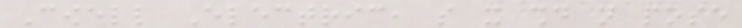Cowell Electric, so it should not pose
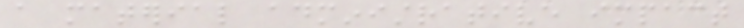a material administrative impact
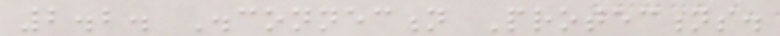2.2. Disconnection Protections.
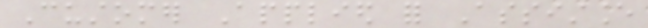Customer Applied for Assistance
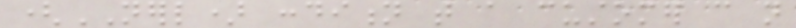(NERL) condition that a customer can not
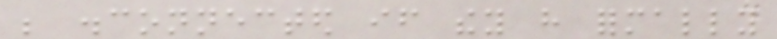be disconnected if they have formally
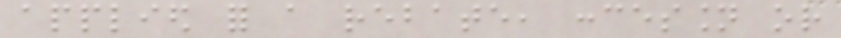applied for a rebate, concession or
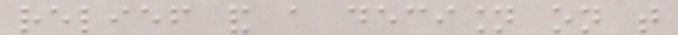relief and a decision on that
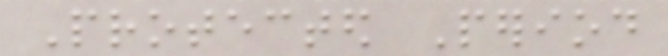Protected Period
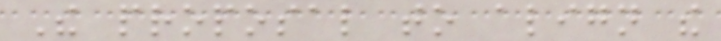The proposal to align the
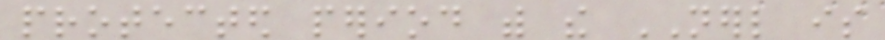protected period with the NERL is
